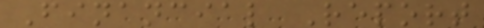Financial Report
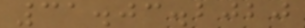31.03.2020
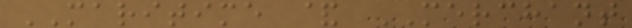MARITIME & MERCHANT
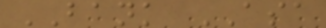BANK ASA
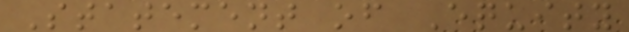Statement of Equity
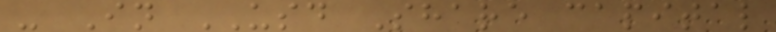- In USD Share capital
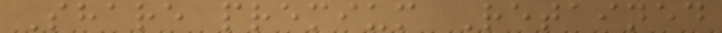Share premium Retained
